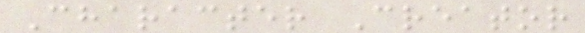Character Creator
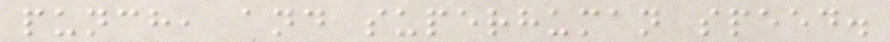punch, and superhuman speed.
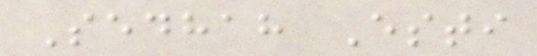Sedhah Esti
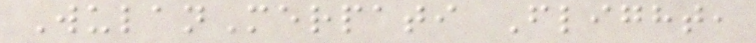WulanMerpati Flight,
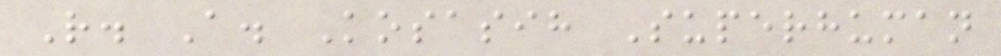R. A. Kosasih Superhuman
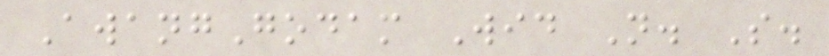AwangGodam Wid N. S.
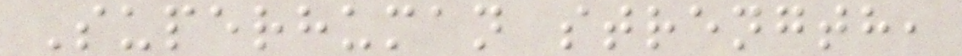Superhuman strength,
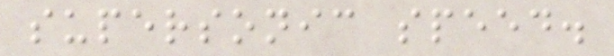supersonic speed.
